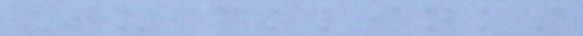Quicklinks
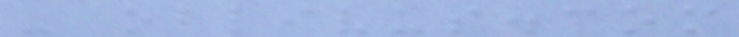- oblivus.com
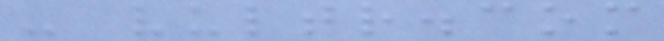- vultr.com
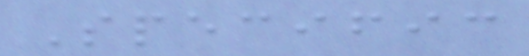Specific
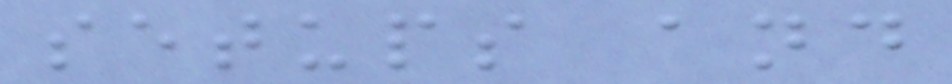setups and
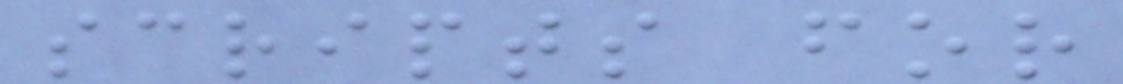scripts for
